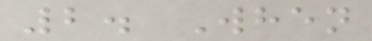2. When
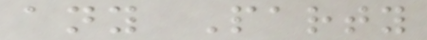any Party
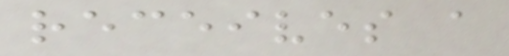receives a
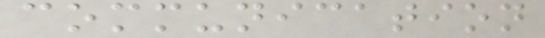communication
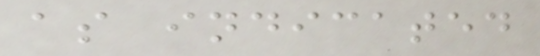as indicated
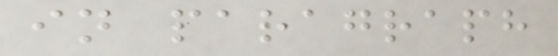in paragraph
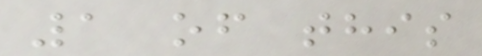1 of this
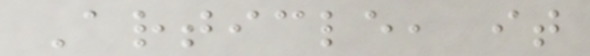Article, it
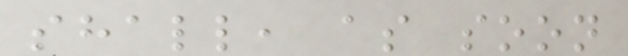shall, as soon
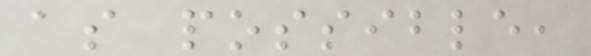as possible,
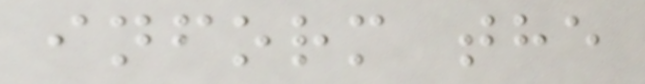inform the
